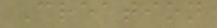Creation
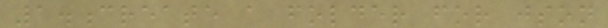1.create a folder for json
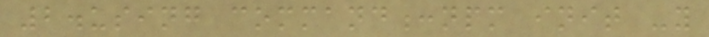2.using command:npm init -y
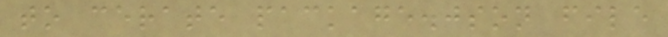to cerate package.json file
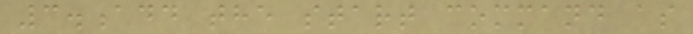3.add the start command as
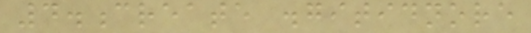4.create .gitidnore
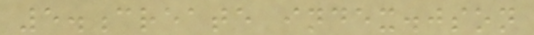5.create index.json
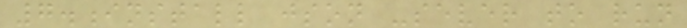7.install json -sever to run
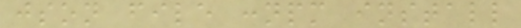json file :npm install
